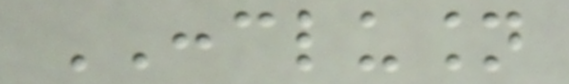CONCLUSION
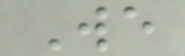We
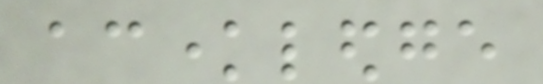acknowledge
